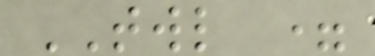TWL =
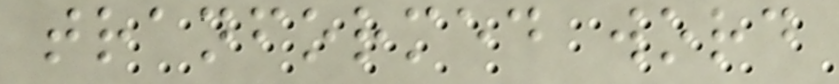tranformed word
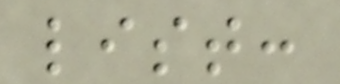list:
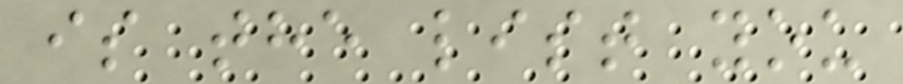is the list you
